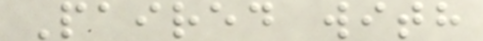Paired with
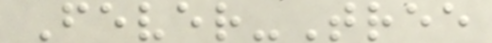Fever-Tree
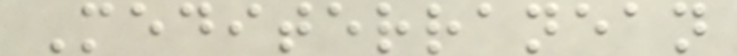Mediterranean
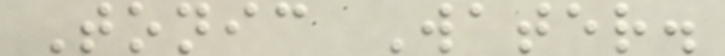Tonic Water.
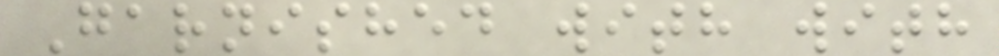Garnished with with
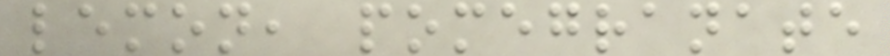lemon, pomegranate
